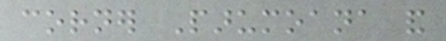corner Parumoana and
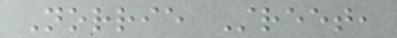Norrie Street,
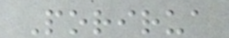Porirua
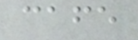cafe
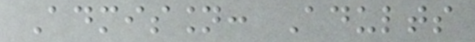Admission: Adults
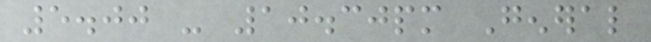5.00 - 10.30pm General
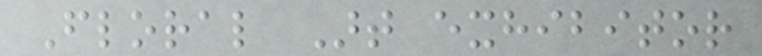Floral Art exhibitor
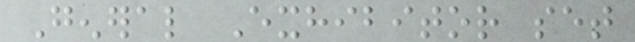General Exhibitor set
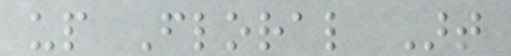up Floral Art
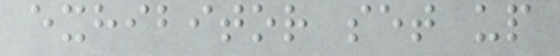exhibitor set up
